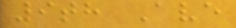9th Ave
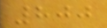800
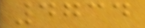4734
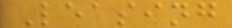Leasing
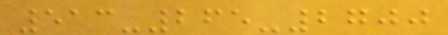513-265-2700
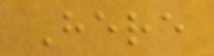Here
